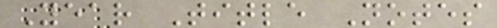Year Title Notes
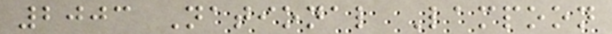2003 National Lampoon
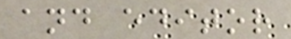and editor
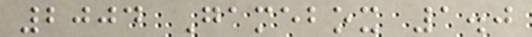2004 Gamebox 1.0
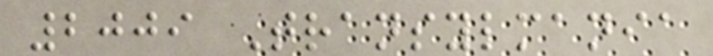2009 Transylmania
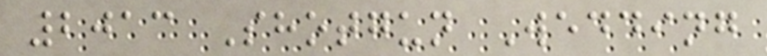2013 Shotgun Wedding
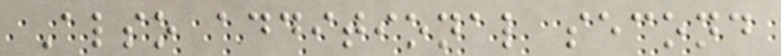Also additional second
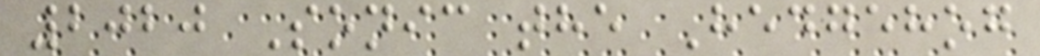2020 Sonic the Hedgehog
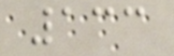133
